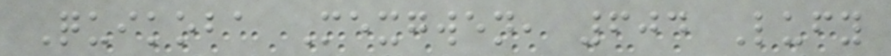Quikoba Mexgwen, 604 Lufy
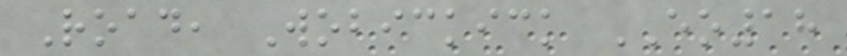Road, Wobickick EO18
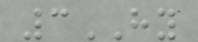3HY
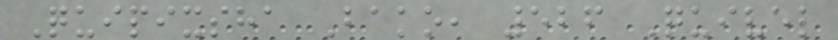Quipixsha Bako, 526 Quivel
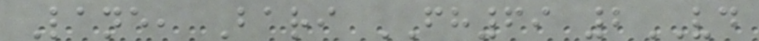Lane, Bari FH69 2VD
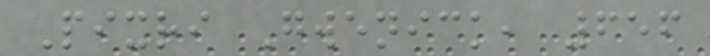Pixri Gwenick, 656
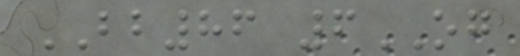BB86 6OG
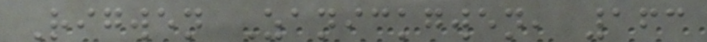Rigwen Zanickgwen, 163
